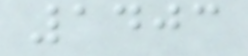1403
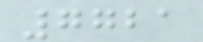7721
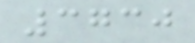3730
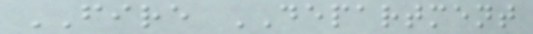FIRE DEPARTMENT
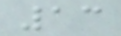13
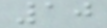10
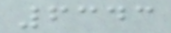6343
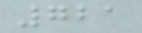721
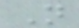N
